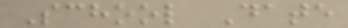School Date
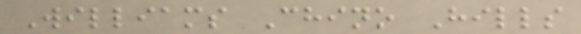Williams Chino Hills
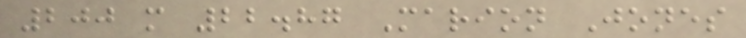200 m 22.87 Marion Jones
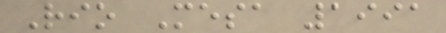Rio Mesa 1991
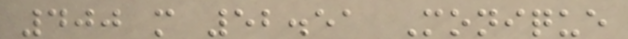400 m 52.51 Monique
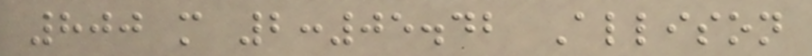800 m 2:05.42 Allison
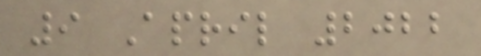9 April 2022
